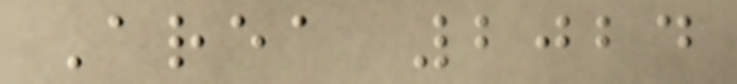Area 2024
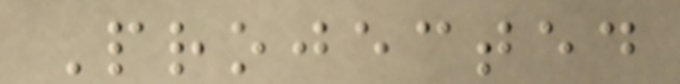Projected
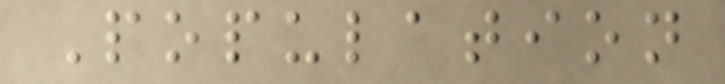Population
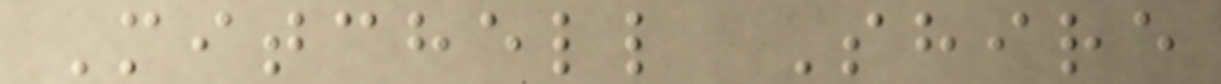Mitchell Shire
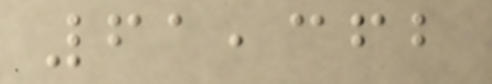61,362
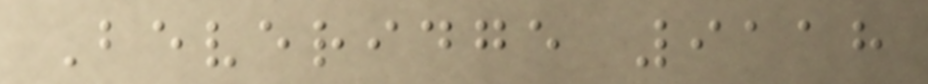Beveridge 9118
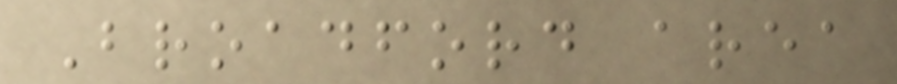Broadford area
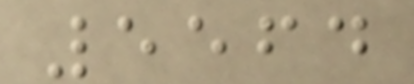5564
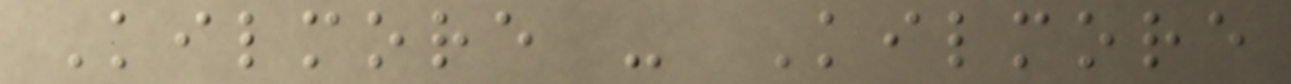Kilmore - Kilmore
